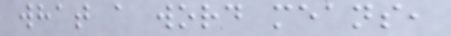what a word means,
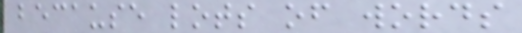because lots of words
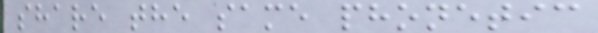share the same phonetic
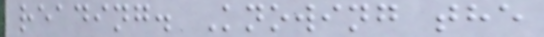reading. Knowing the
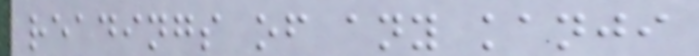readings of any kanji
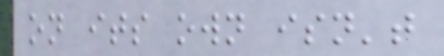on its own isn't
